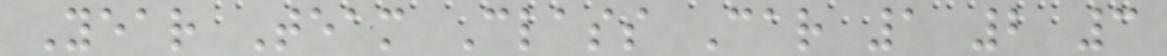Year Team Class Car 1 2 3
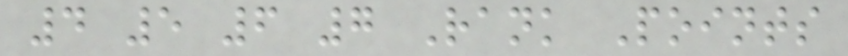4 5 6 7 Rank Points
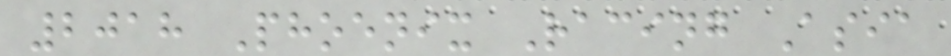2018 Phoenix Racing Asia
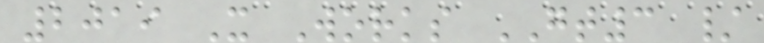2019 X Works GT3 /
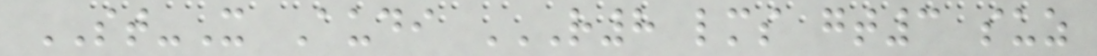ST-X Audi R8 LMS GT3 SUZ
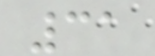31
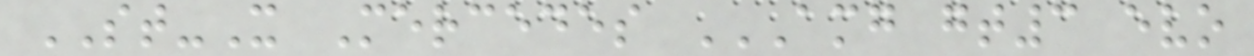ST-X Mercedes AMG GT3 EVO
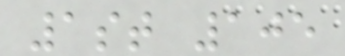1st 105
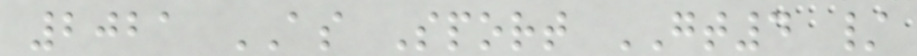2021 AS Sport GT4 /
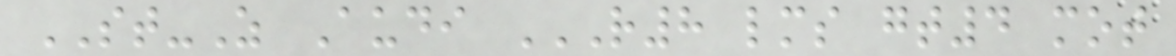ST-Z Audi R8 LMS GT4 MOT
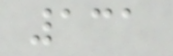131
